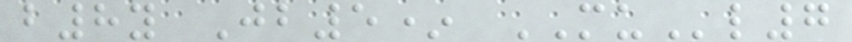b8y Jb5* MUl7
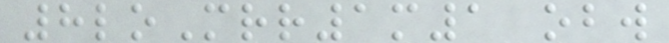8loMrr1m1 obw
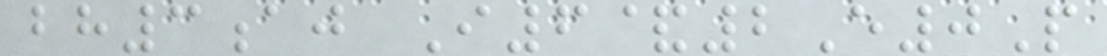bh3aj I6&2E0P
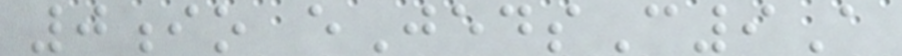0io eJedsC9A
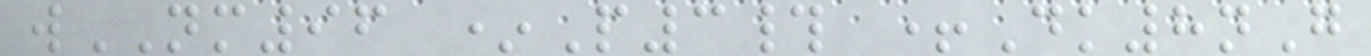wNM96 *P3# +Dk8nG
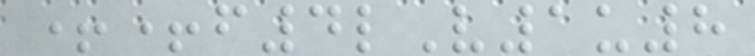++f4lV1u8
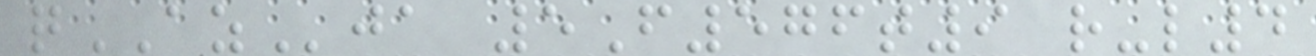qAZja 5F576t9 r-l4
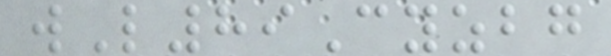wL89Cyzbg
